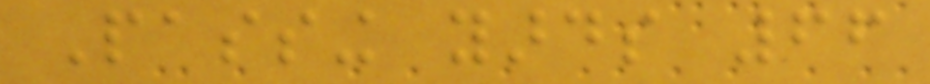Passing yards 66
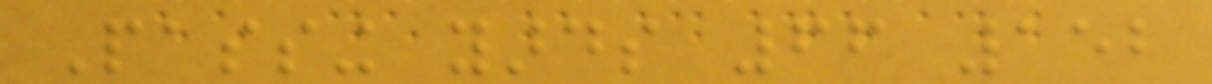Passing yards 66 152
